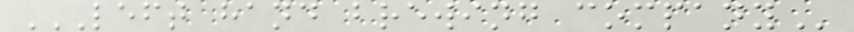LEFT HAND BREWING COMPANY
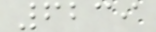6239
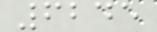6245
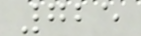725
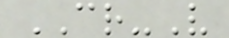CR-V
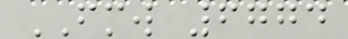FMW 6774
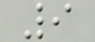9
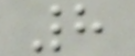8
